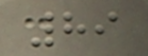89
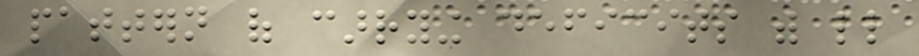pattern of carrying deficits with little
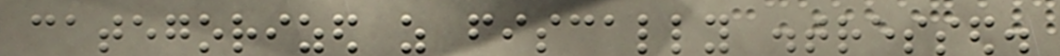categorized as fiscally distressed.
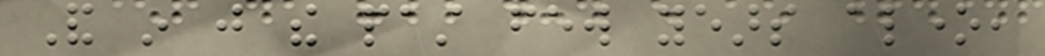And in just the past few years alone,
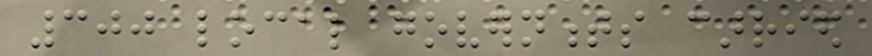300 local governments carried
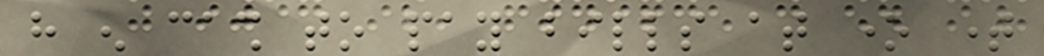have enough cash to pay bills at one time
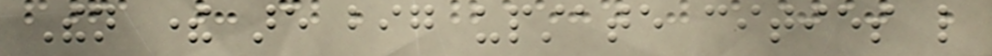Then there are big upstate cities like
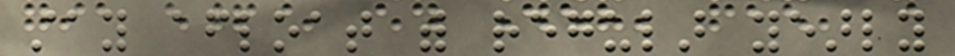stay afloat with regular yearly
